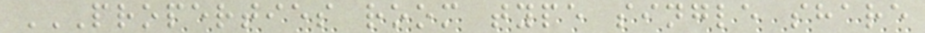PROPERTIES ROOM TYPE SINGLE SHARE
